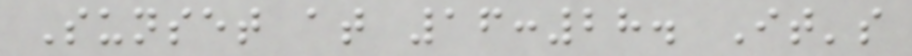Sunset at 16:28. It's
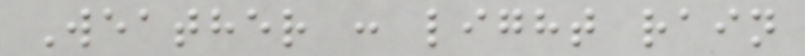Weather : light rain
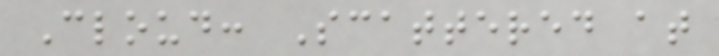Cloud: Scattered at
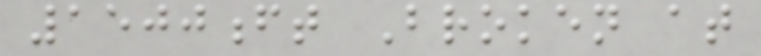1500ft Broken at
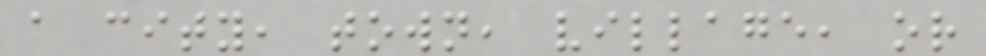a city, town, village, or
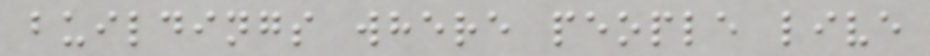buildings where people live
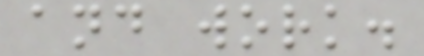and work.
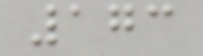173
